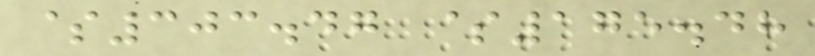$303.47 $175.48
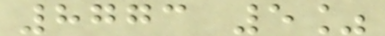8773 5%
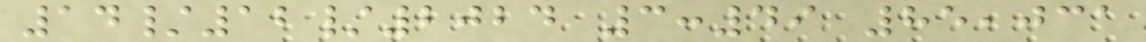14/12/2024 3:49 85,031
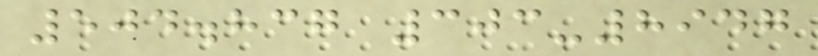504.837 303-8947
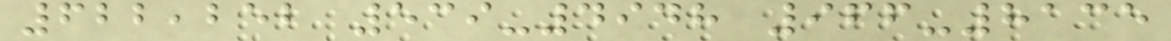622,252 539-4948 966-8135
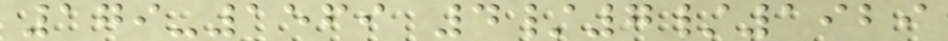179-1569 4/7/1929
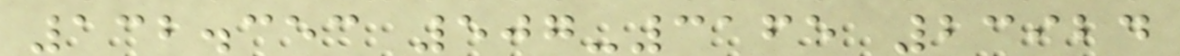132.353 507-3165 23924
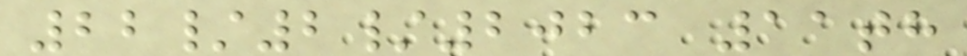22/2/2023 11th
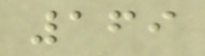169
